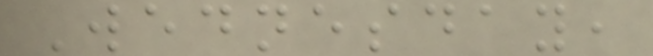Wednesday,
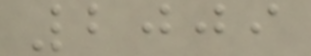2009
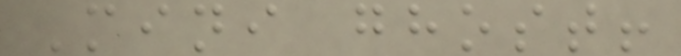Mini ghost!
